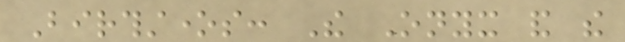Birthstones: The Onyx and the
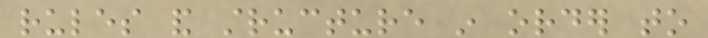rules and structure in order to
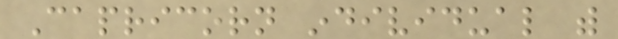Capricorn individual with
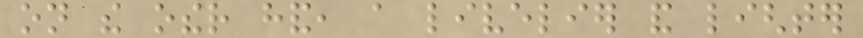on the other hand, a livelier and lighter
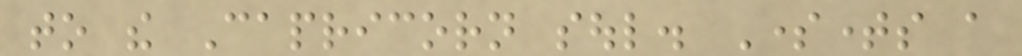to the Capricorn soul. Sometimes a
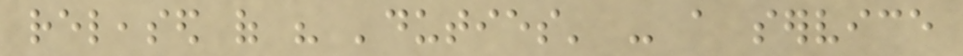released of his 'duties' - a service
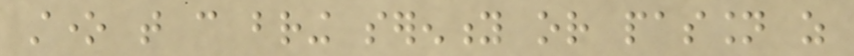stone that can bring serenity or passion as
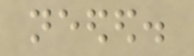needed.
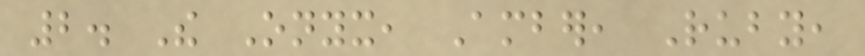2. The Onyx, Amber, Ruby,
